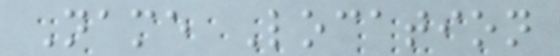Name Location
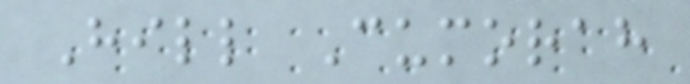Hill Cumorah
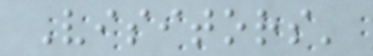Visitors'
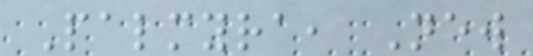Palmyra, New
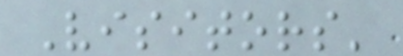Visitors'
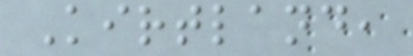Kirtland,
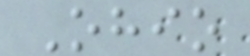Ohio
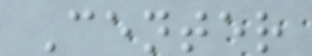Center
